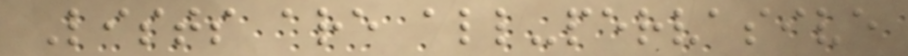Lists are all-pervasive
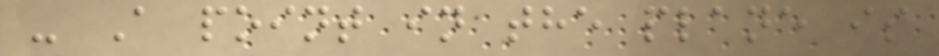- A point in the plane is
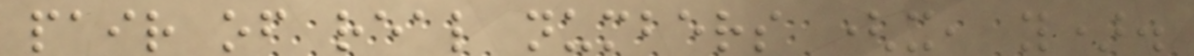pair of real numbers (x, y).
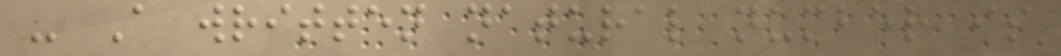- A written natural number is
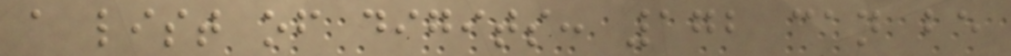a list of digits: 172 can be
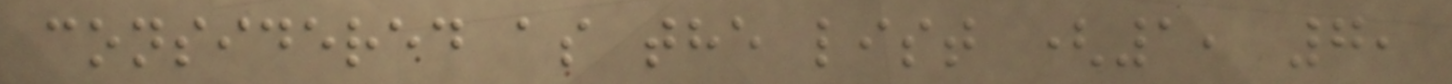considered as the list (1, 7,
